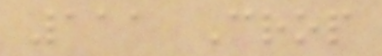111 Crop
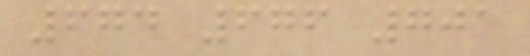674 676 701
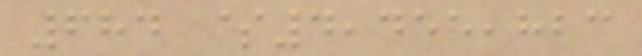684 $4,455,823
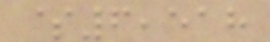$6,518
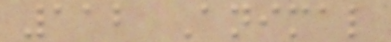112 Animal
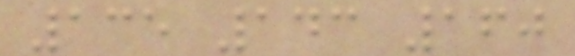135 143 160
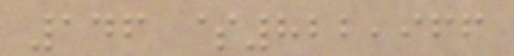146 $822,966
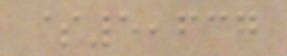$5,637
